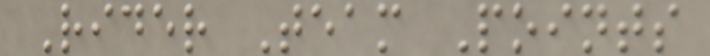Rider Team Points
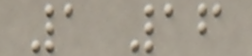1 16
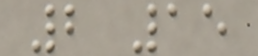2 15
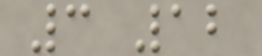3 12
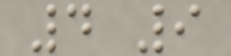4 9
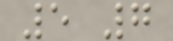5 7
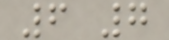6 7
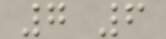7 6
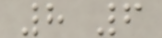8 6
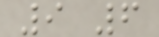9 6
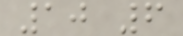10 6
